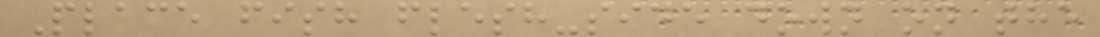Place fish flesh-side down on the
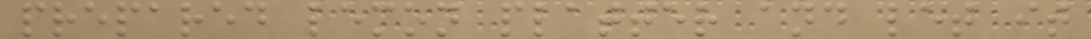prepared lemon platter and let it
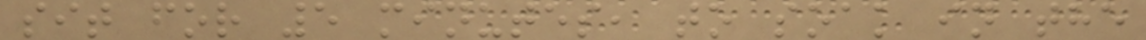sit for 5 minutes, to soak in the
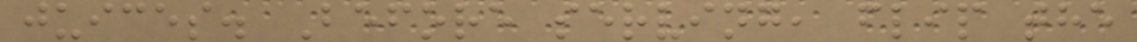juices. Before serving, flip the
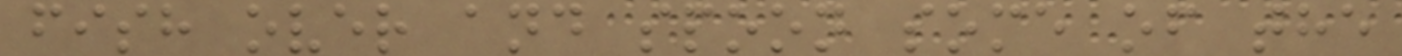fish over and spoon some of the
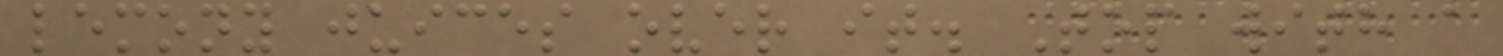lemony juices over it. Top with a
